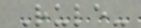Rule-
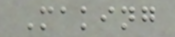Making
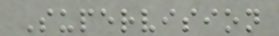Supervision
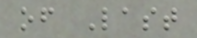of Last
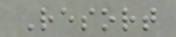Resort
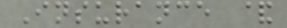Insurance &
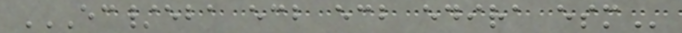EC/EBA ECB ECB EDIRA ESM
